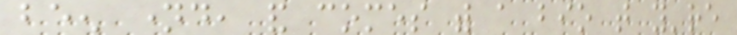been named, and comes with a bio that you're
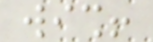wish!
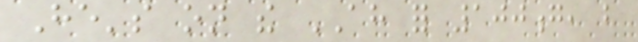He's on the AH for 100g, but
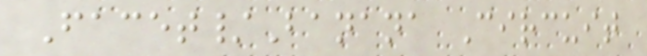Facet/Banana Circuit
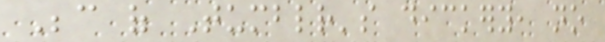Because of Tumblr's dickery, no
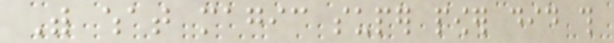With what magic super power did this
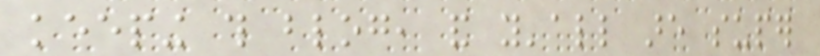keeping this blog, and y'all are super
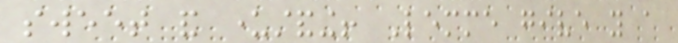sweet and understanding! Lemme give you a
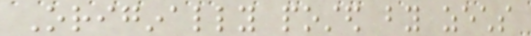Originally posted by zechs
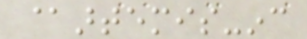@artemis-inc
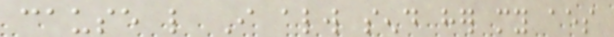cause like I always send her my aes
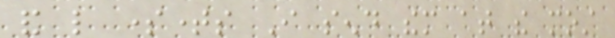and like sometimes I send them at the most
